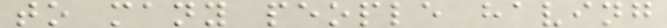to many people having
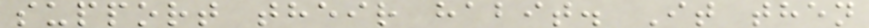support their habit. It then
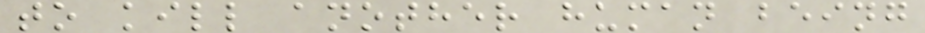to kill another human being
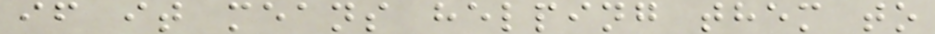if it means helping them to
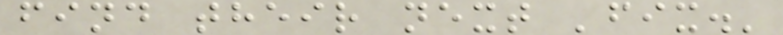find their next 'fix.'
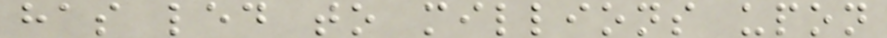has led to millions upon
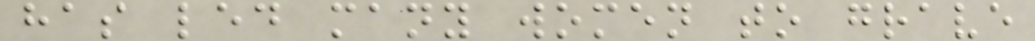has led many women to grave
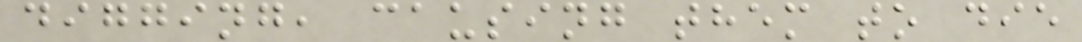digging, causing them to die
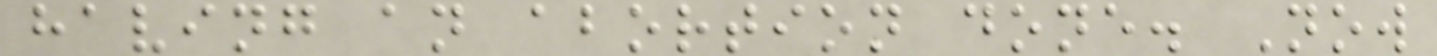having an abortion done. Now
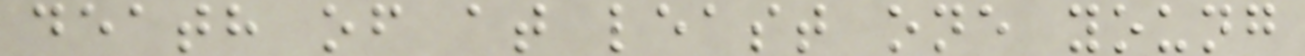death of at least one young
